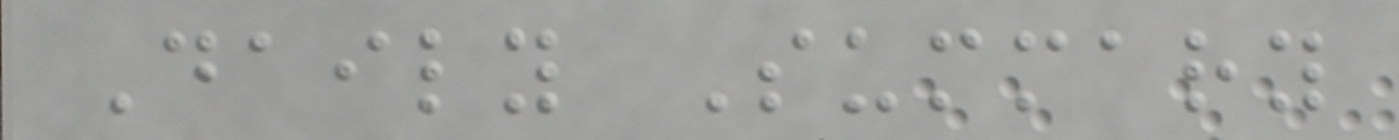Daily Summary
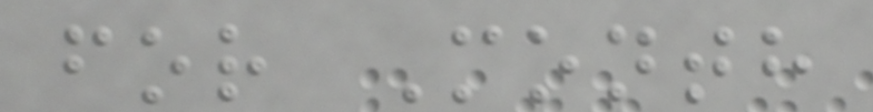for Month
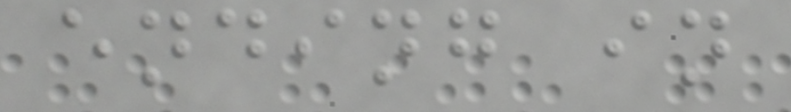ending in
